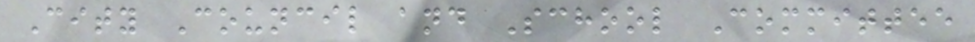City Council and School Committee
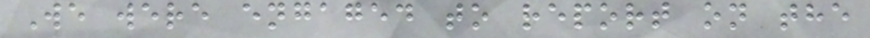We were engaged to report on the
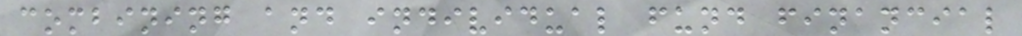combining and individual fund financial
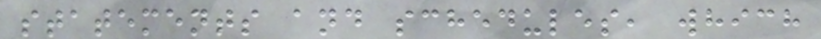statements and schedules, which
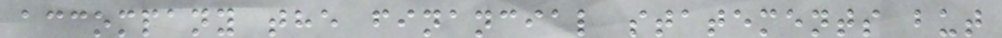accompany the financial statements but
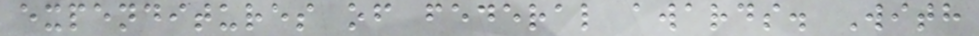expenditures of federal awards. With
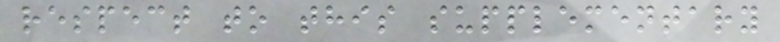respect to this supplementary
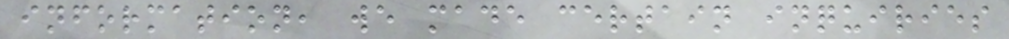information, we made certain inquiries
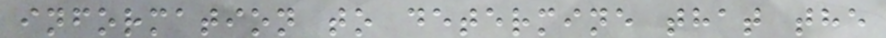information to determine that the
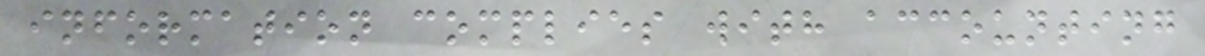information complies with accounting
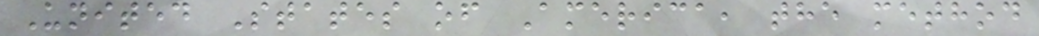United States of America, the method
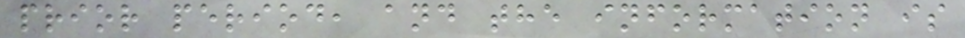prior period, and the information is
